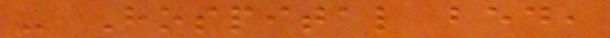- Hospital bed,
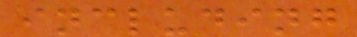including
